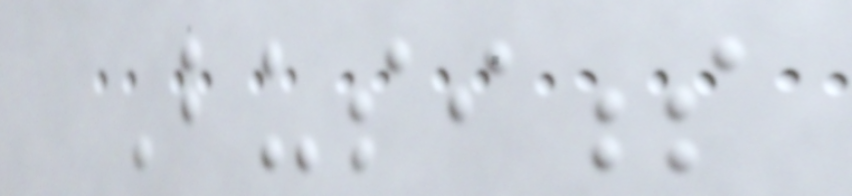Business
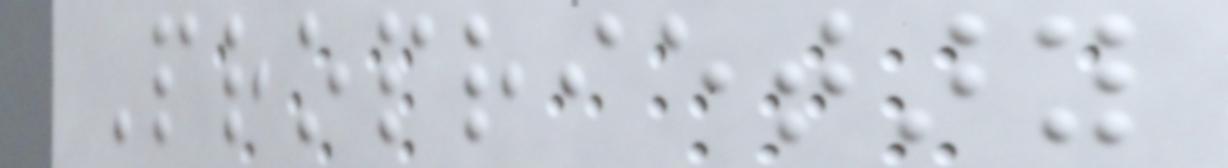Proprietary
